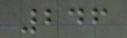246
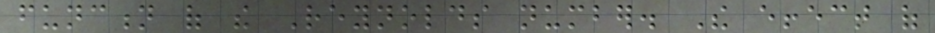function of the Reynolds number. The effect of
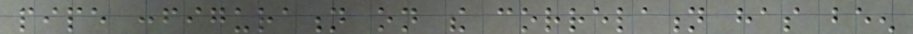pipe configuration on the correlation has been
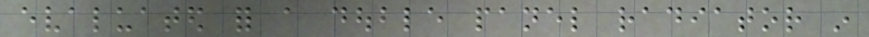evaluated for a double panel radiator in
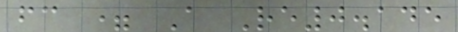fc = A Re0.145
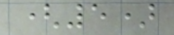(5)
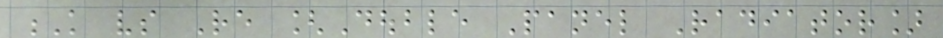K vs Re [Double Panel Radiator]
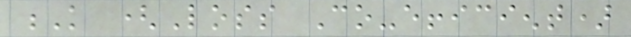K (Loss Co-efficient)
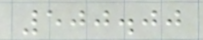500.00
